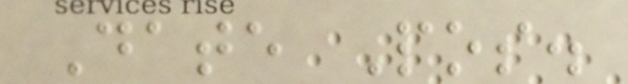Date Pos.
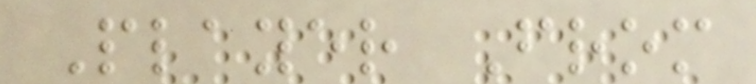Player From
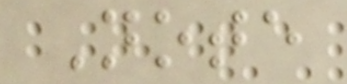Note
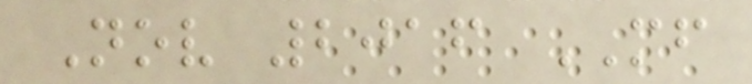Nov 2016 MF
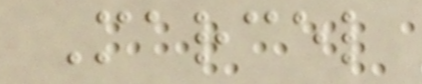Marcel
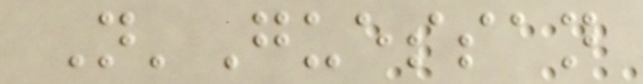N'Guessan
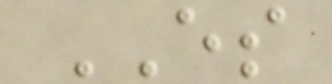ES
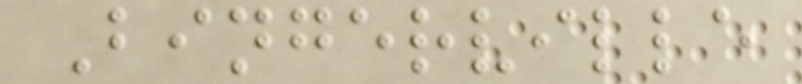Bingerville
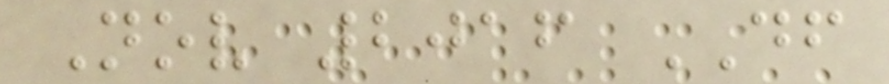Nov 2016 DF
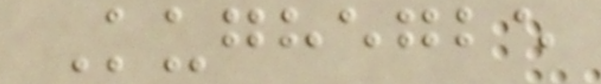Kughegbe
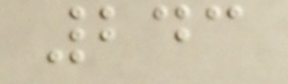243
